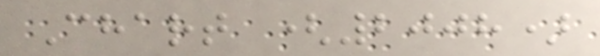Chart (2008)
